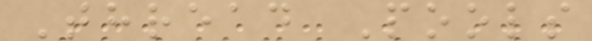Thread Pools
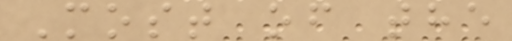Most of the
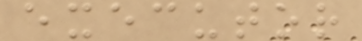executor
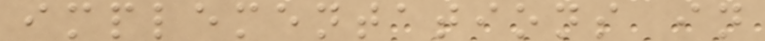implementations in
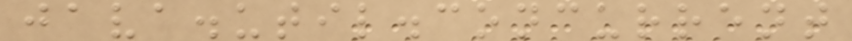java.util.concurrent
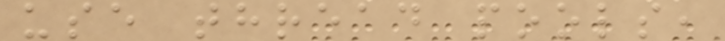use thread pools,
